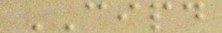CIPD
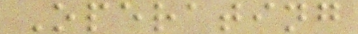Operating
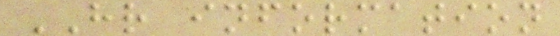HR information
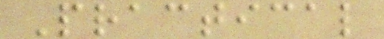Practical
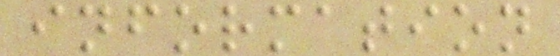information
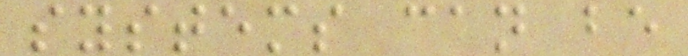systems can be
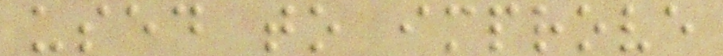used to improve
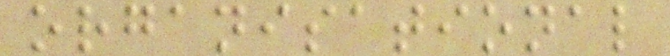organisational
